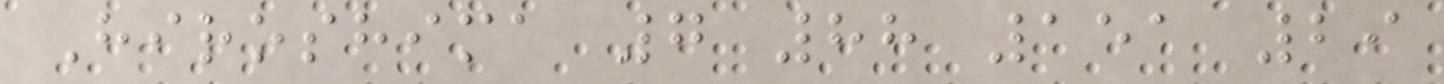Hiroshima 7 88 151 29
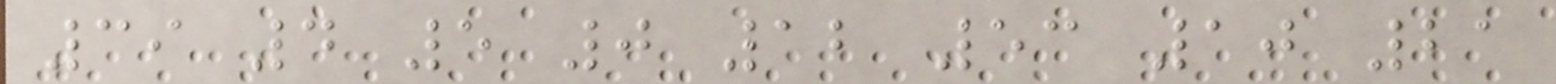39 4 5 0 12 53 10 21
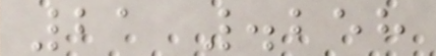21 .258
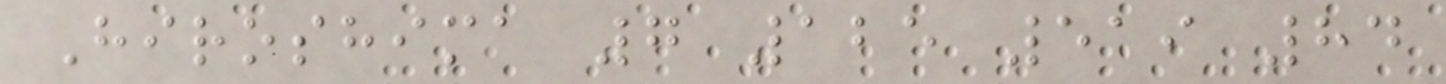Hiroshima 7 125 519 84
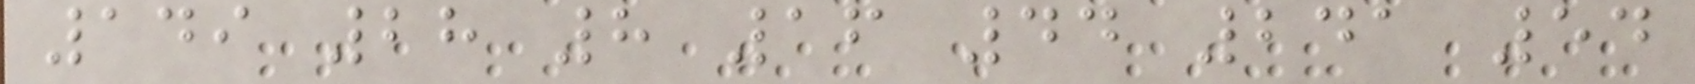149 28 8 16 44 241 54
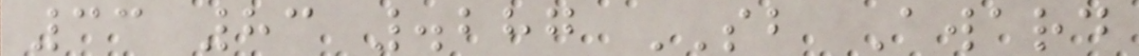33 83 .287 SB Award
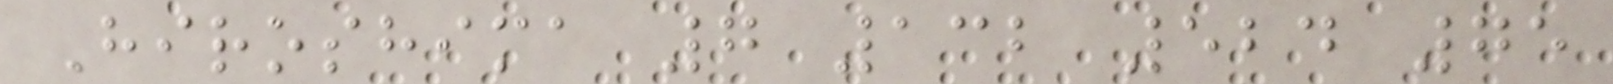Hiroshima 7 132 524 75
